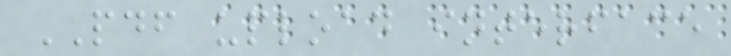PDF upload interface
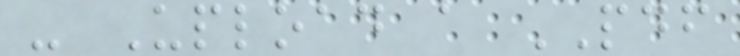- Upload a PDF
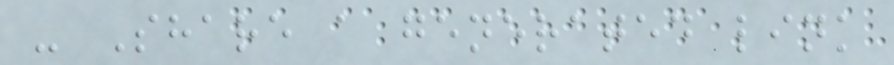- Share a generated link
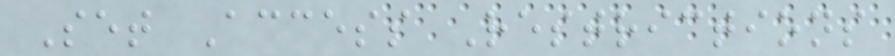Set Access Restrictions
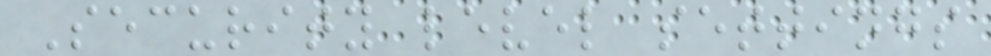Security level settings
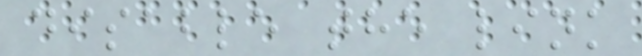disable the link
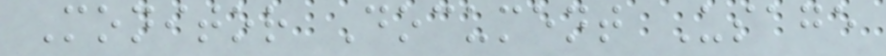Monitor Document Usage
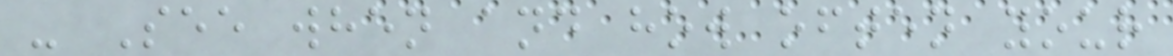- See when and how often your
